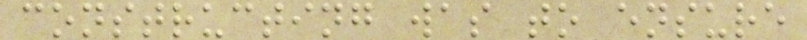constructing was to ensure
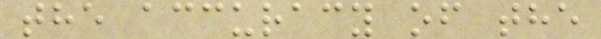the accuracy of the
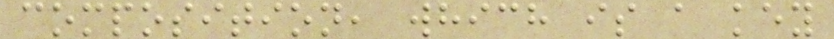composition, which is a key
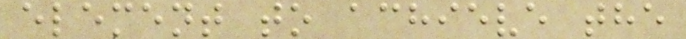element to achieve the
